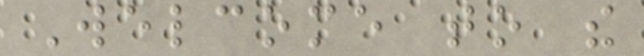Welcome to the
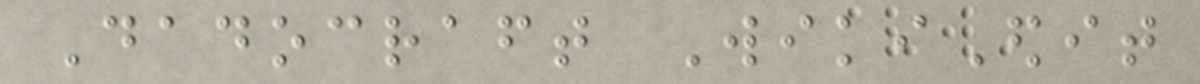Dadocraft WikiEdit
